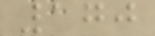170
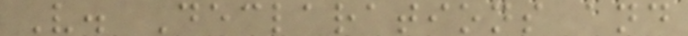V. Declarations and
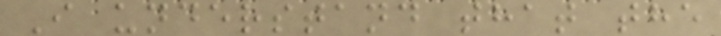I understand that the
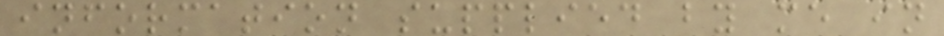information supplied by me in
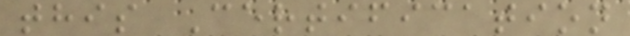this Certification
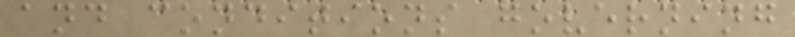and conditions governing
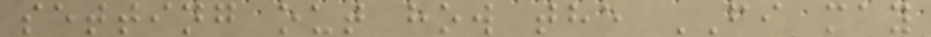setting out how the FI may
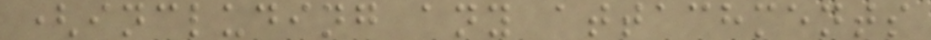(including any attachments
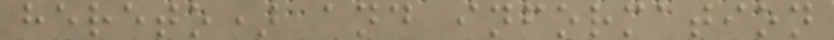hereto) and information
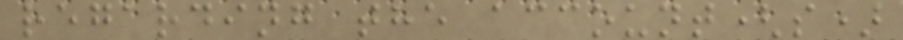regarding the account(s)
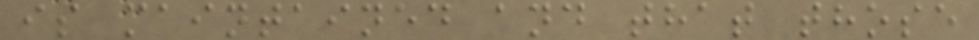is maintained and that those
